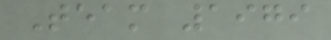Team 1979
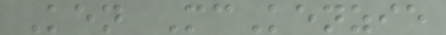Ken McKenzie
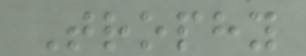Trophy
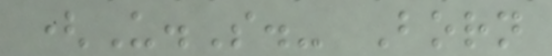(U.S.- Born
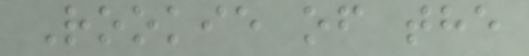Rookie of the
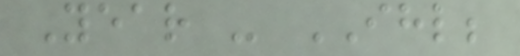Year - IHL;
